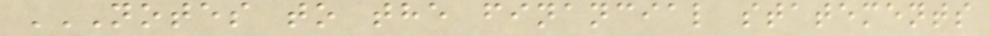NOTES TO THE FINANCIAL STATEMENTS
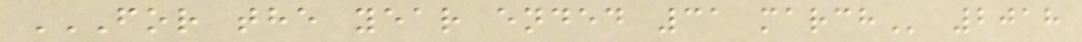FOR THE YEAR ENDED 31 MARCH 2018
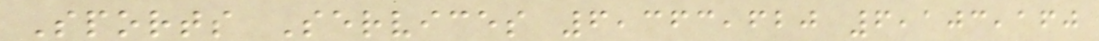Sports Services 6,363,620 6,103,160
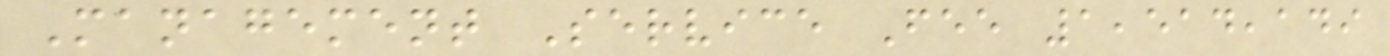Management Service Fee 1,514,149
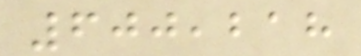600,218
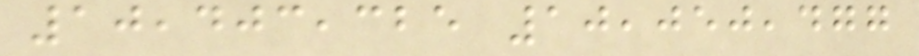10,403,325 10,050,477
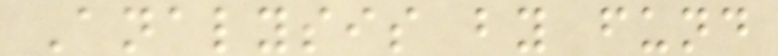Analysis by fund
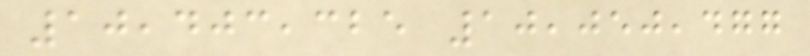10,403,325 10,050,477
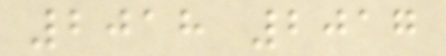2018 2017
